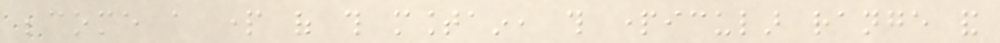become a part of this mountain, this particular range and
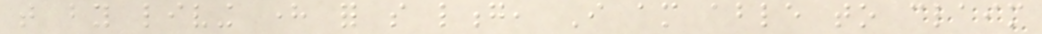that by living here for so long, I am able to claim
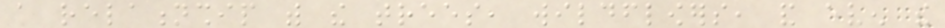a relationship with the trees, wildflowers, and even the
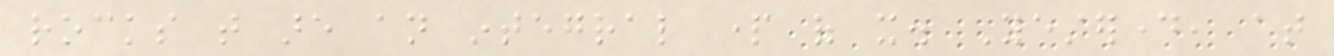rocks that are an integral part of it. Yesterday, at
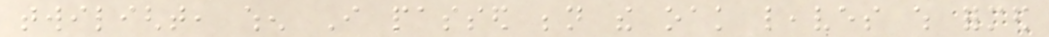twilight, when I passed beneath the oak leaves which formed
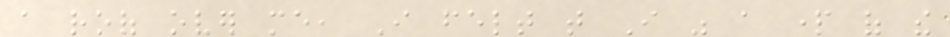a roof over me, I felt that I was a part of the
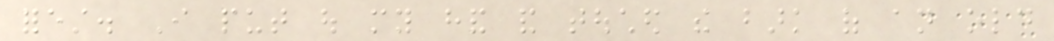forest. I put out my hand and touched the bark of an old
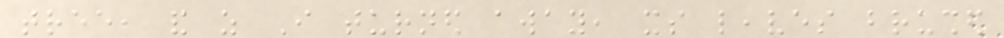tree, and as I turned away, its leaves brushed
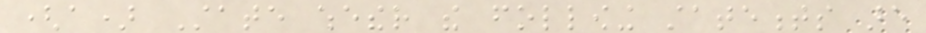(a) State whether the following statements are
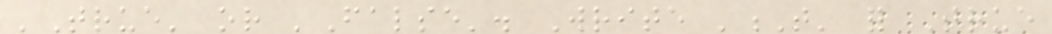'True' or 'False'. Write 'T' for True
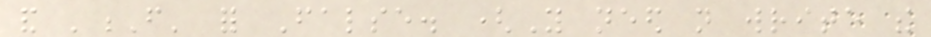and 'F' for False. (You need not write the
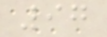97
